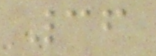36
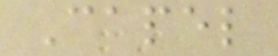Capel
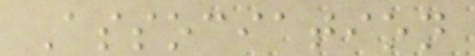Association
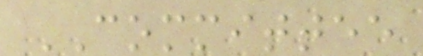COMMITTEE
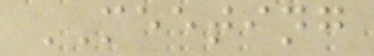MEETING
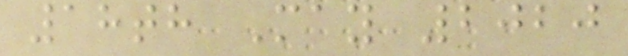18th May 2020
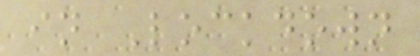in Lockdown
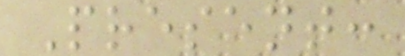Present:
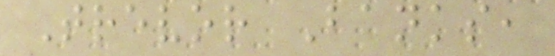Trevor Banks,
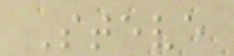Steve
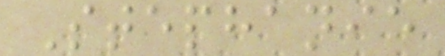Stephanie
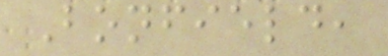Bonfield,
